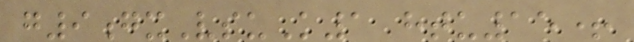g9gxVsuK1 htu15+
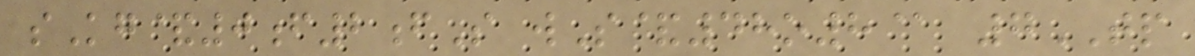sKg&0f2fS wS&48o8@ 7TP
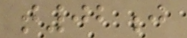t02j
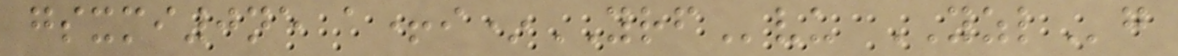gsxmi0ne a+i*YRFvu YZLg
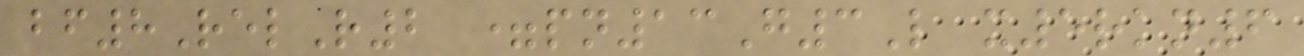bf8RelR2 =pn13G3L x5rkn6
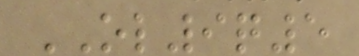OL9q5
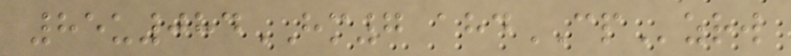85u084HM7 ahdCPzrw
